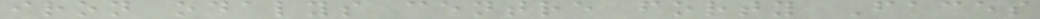iron odalys centre forty Faces
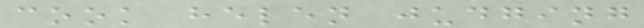cook helen judging
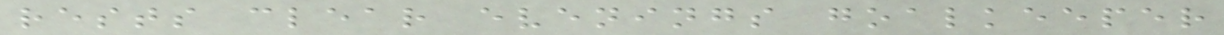rests clear evenings goalkeeper
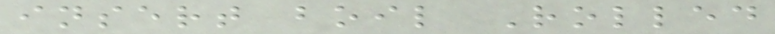insert boil Rolled
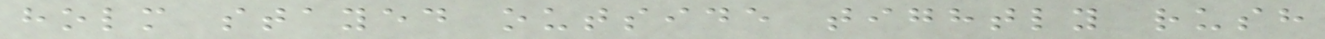holm stayed outside tightly rush
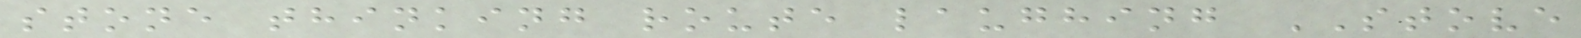stone thinking route laughing STOVE
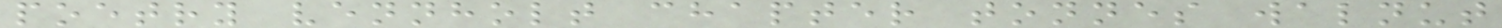poetry vennholt chapter tonnes walnut
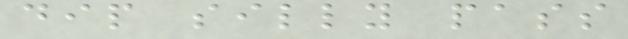dip silly pass
